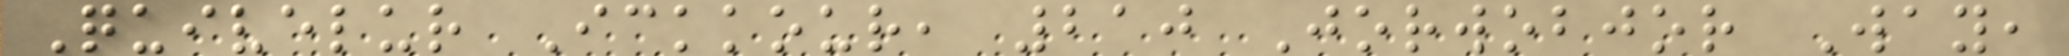Quivelur Ickkour, 210 Jorwobjor Way,
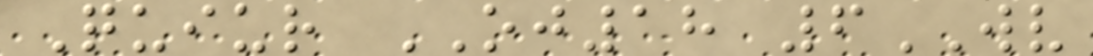Quiur OJ18 6WV
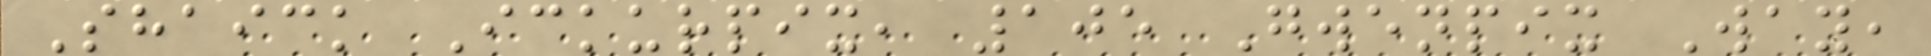Shaick Ickurpix, 105 Gwenpix Way,
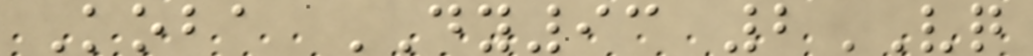Koba DY93 2VQ
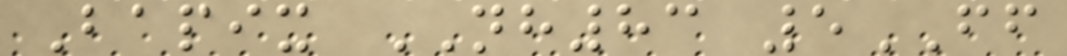Bapix NH83 5FF
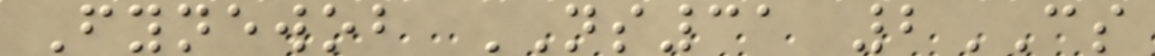Fynewob NS31 2CS
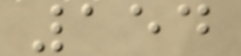154
